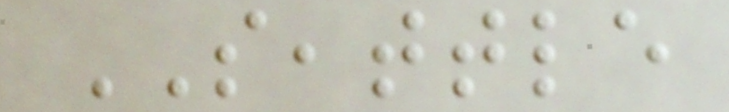SEATTLE
